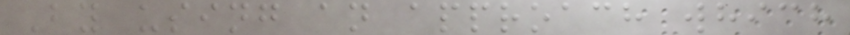By using an approach which
